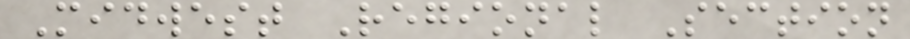Midwest Regional Section
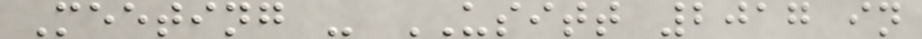Meeting - USITT 2017 in
